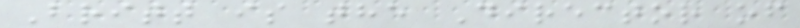Britt is the Director of
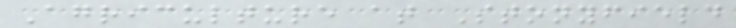Agriculture at Stonyfield
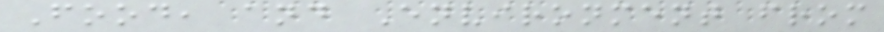Food, and Environment from
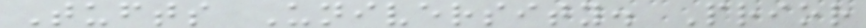Tufts University. Prior
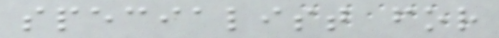specialist for
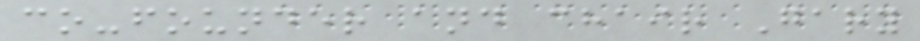co-founder and chair Gary
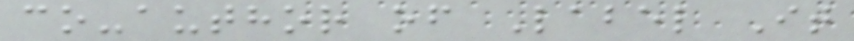co-author of Label It
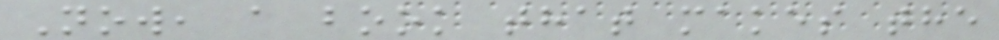Now, a book that makes the
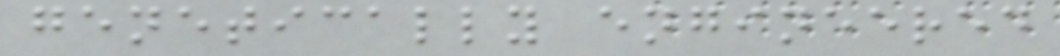genetically engineered
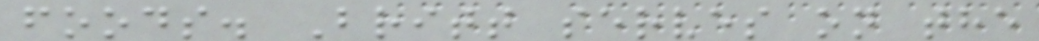foods. Britt serves on the
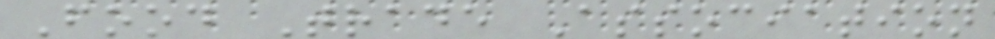Food Trade Association
